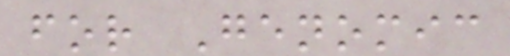for Genomic
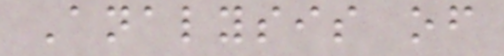Analysis of
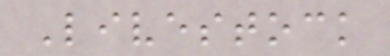Livestock
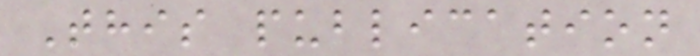This publication
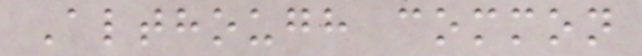Although common
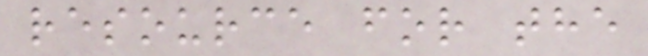resource for the
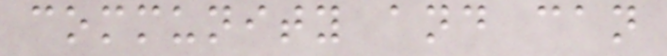community and can
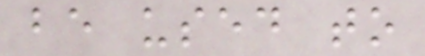be used to
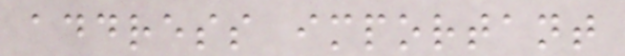address important
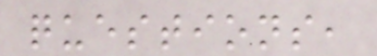questions,
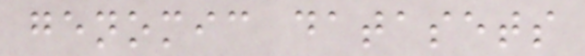genomic datasets
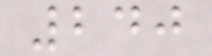240
